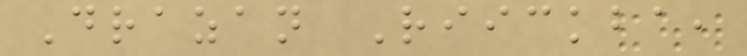Drazan Riickba,
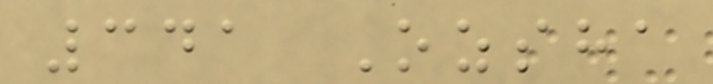341 Ozsha
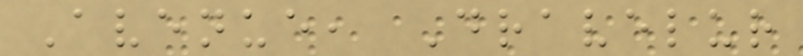Avenue, Dravelur
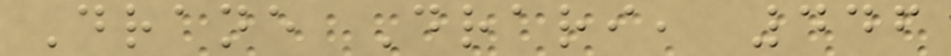Drane Drari, 446
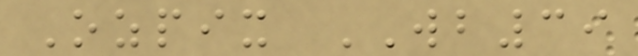Ozpix WB39
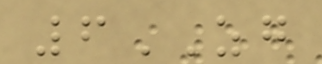6ZG
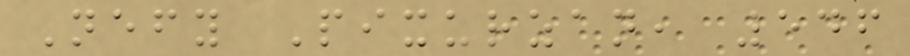Nefy Pixurzan, 546
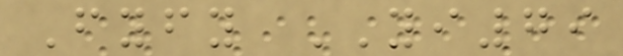Fyfy YI79
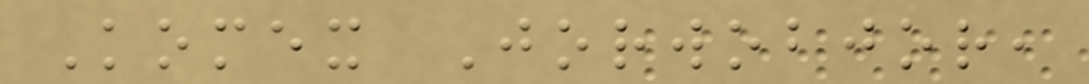Komex Jorwobjor,
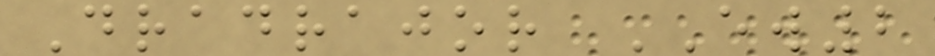Dradrajor EW2
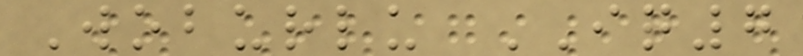Woburlu IQ7
